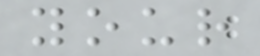your
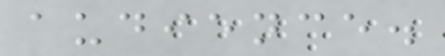audience.
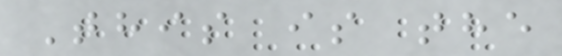This is the
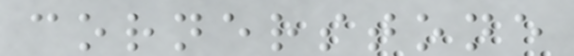cornerstone
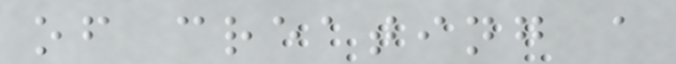of creating a
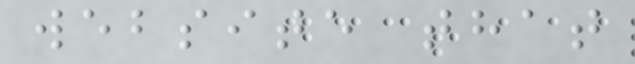website that
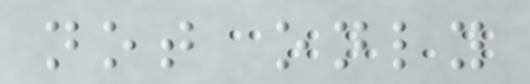not only
